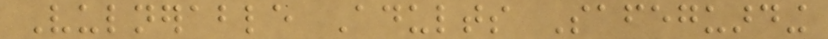Vulnerable Adults Safeguarding
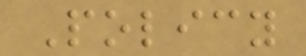Policy
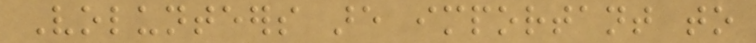Volunteers are important to
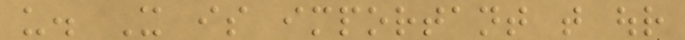us. It is important that our
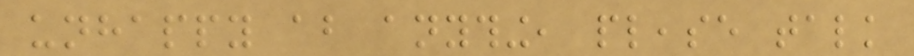unhappy about anything, please talk
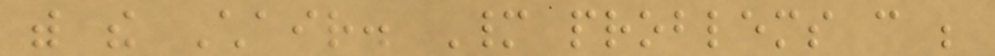with the Chair. Many problems can be
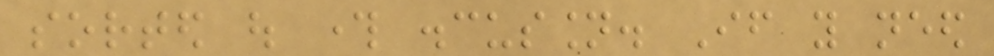sorted out through discussion. If you need
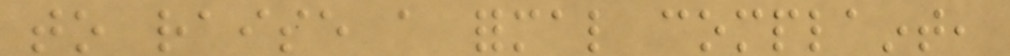to raise a formal complaint,
